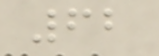62
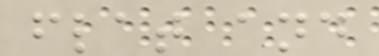flat and
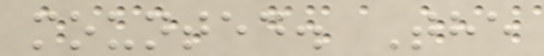mounted. The
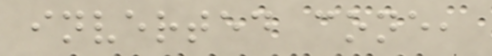inverted cone,
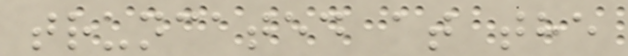truncated at the
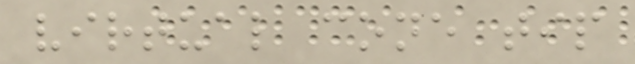virtual cone tip
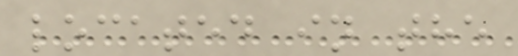located in the
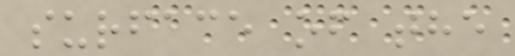surface of the
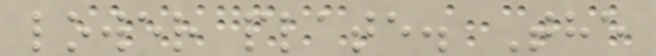lower plate. The
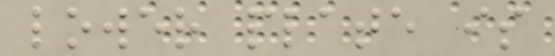lower plate is
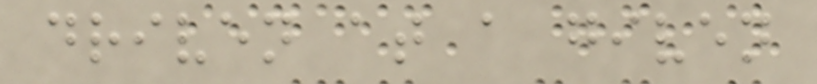driven at a given
